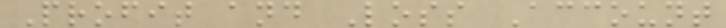Profit and Loss Account
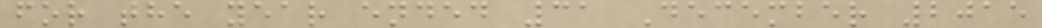for the year ended 31 December 2015
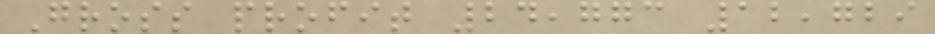Gross profit 24,773 12,729
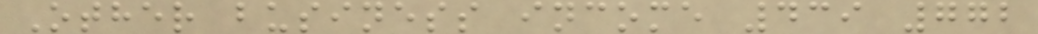Other business income 439 772
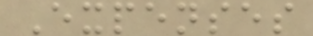Expenses
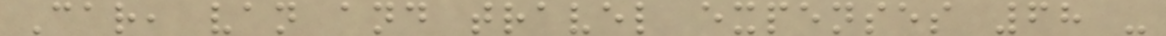Car, van and travel expenses 68 -
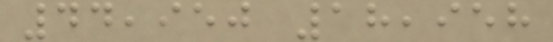44,950 18,958
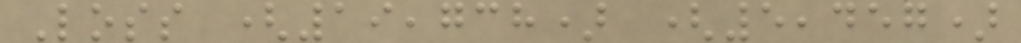Loss (19,738) (5,457)
